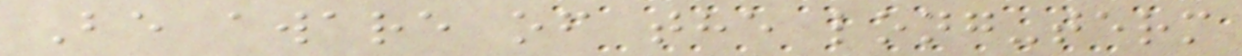Be aware of the long-term
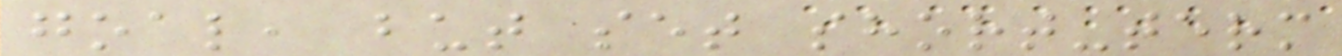goal, but set short-term
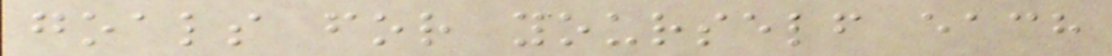goals for yourself each
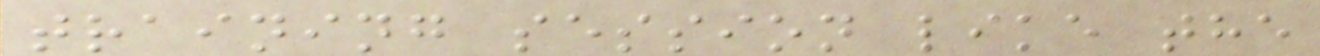training session like the
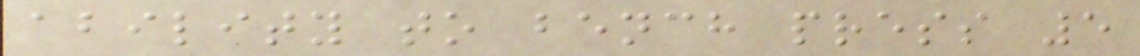ability to bench press 5
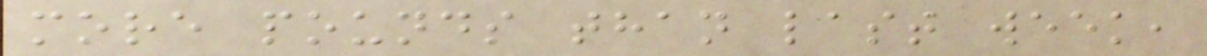more pounds than last week,
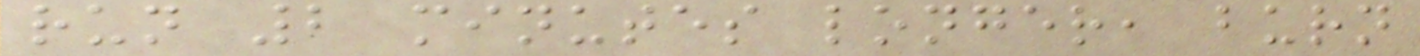run 2 minutes longer, burn
